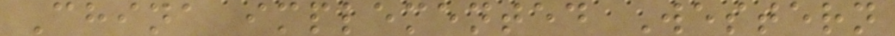China implemented Western
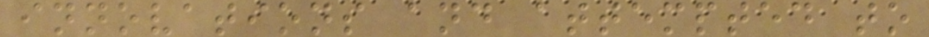innovations and attempted to
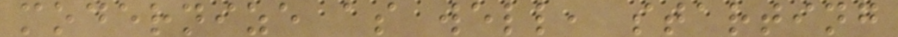modernize as well, starting
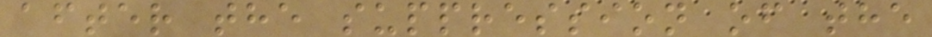after the suppression of the
